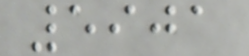5901
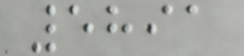5891
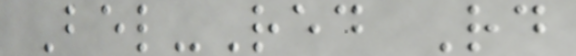Bel-Red Rd
